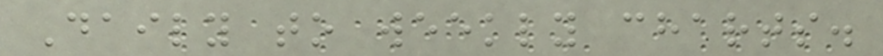Daily to weekly charts.
